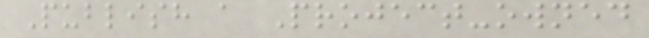Publish a Project-owned
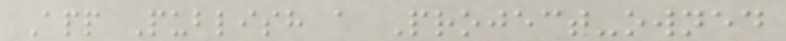App Publish a Project-owned
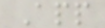App
